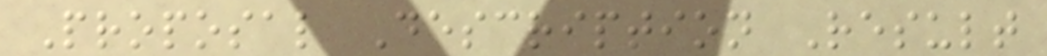Proposal Description Result
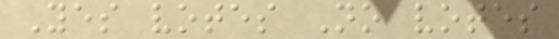Yes votes No votes
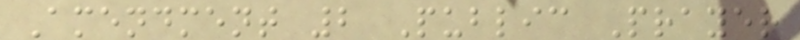Amendment 2 Public Prayer
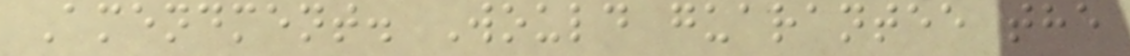Amendment. Would guarantee the
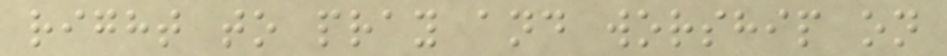right to pray and worship on
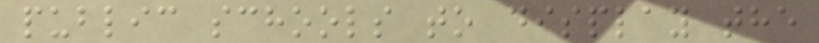public schools to display the
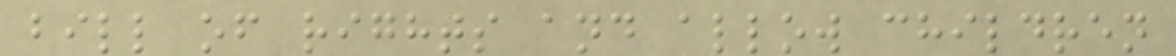bill of rights and allow children
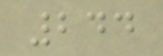244
